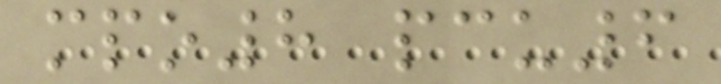mpo8 pcu6
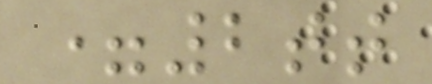=2tt
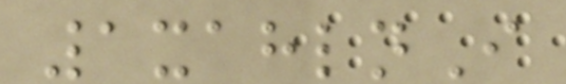1xahlnI
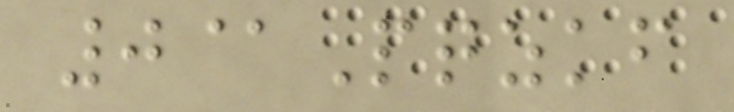0@Pqzkf
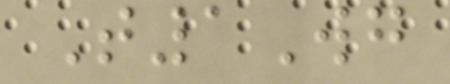T1Wg
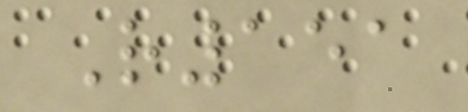R151
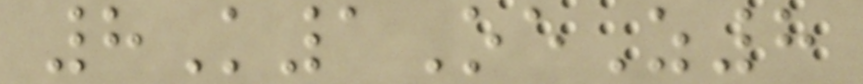8K1OeZ8
